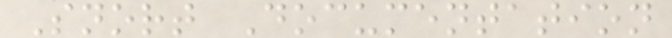Snort Documentation
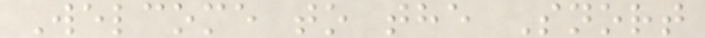Welcome to the Snort
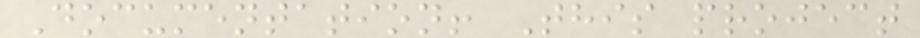Documentation! This project
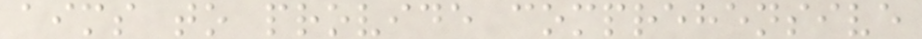aims to provide comprehensive
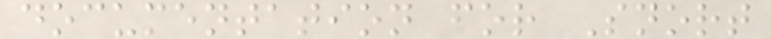documentation for Snort
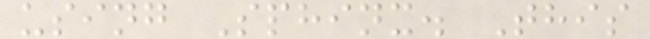using Sphinx. This
